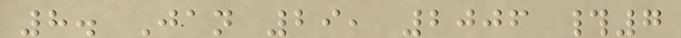8. Jan 29, 2006 #7
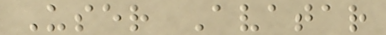User Avatar
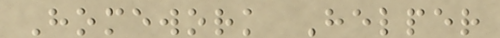Homework Helper
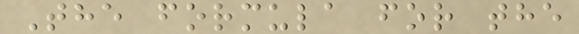The formula for the
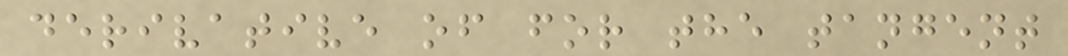derivative of for the tangent
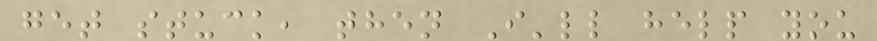get stuck, then I'll help you
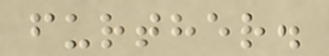further.
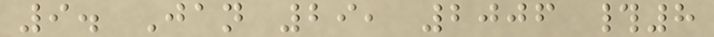9. Jan 29, 2006 #8
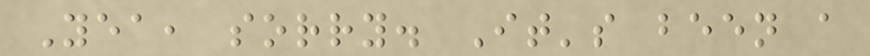Yea, sorry. It's been a
